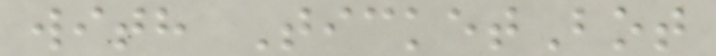with TicketBot
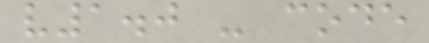v1.0 - code
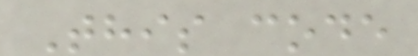This code
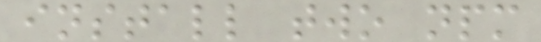install two npm
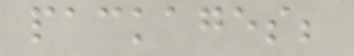packages;
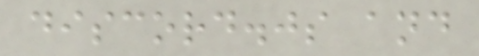discord.js and
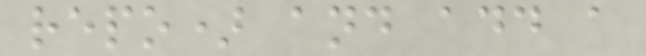repo) and add a
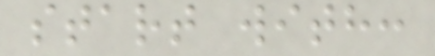start with:
